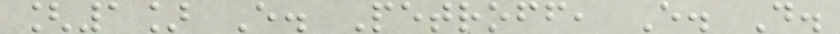[1] E. Petroff, E. D.
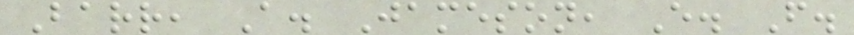Barr, A. Jameson, E. F.
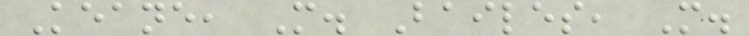Keane, M. Bailes, M.
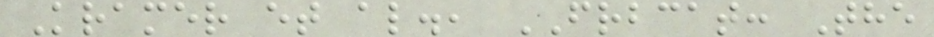Kramer et al., FRBCAT: The
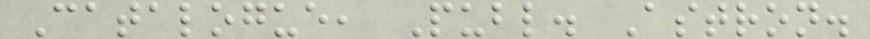Catalogue, Publ. Astron.
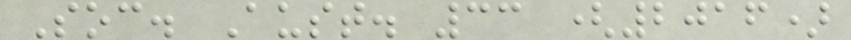Soc. Aust. 33 (2016)
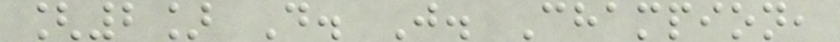[2] D. J. Champion,
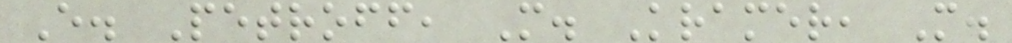E. Petroff, M. Kramer, M.
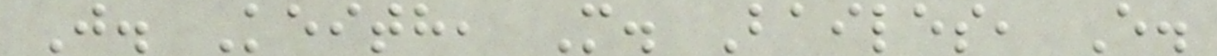J. Keith, M. Bailes, E.
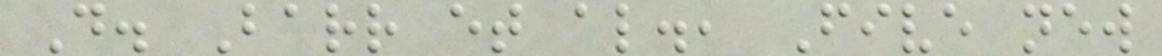D. Barr et al., Five new
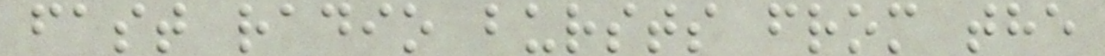fast radio bursts from the
